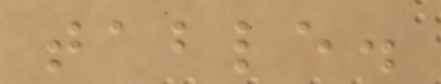table.
